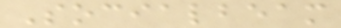Socialbeam
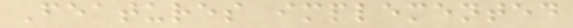Features implemented
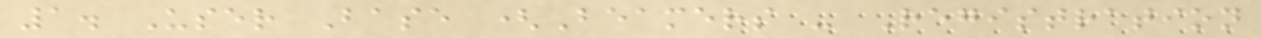1. User Base (Beamers - Registration
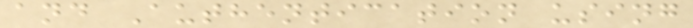and Authentication using
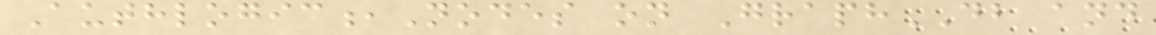Authlogic,Nodes on GraphDB and
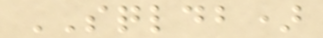SQLDB)
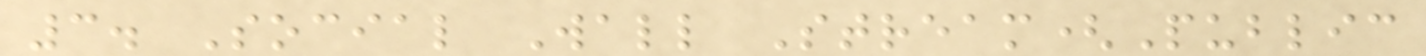3. Social Wall Stream(Public
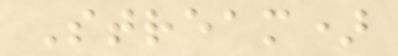Stream)
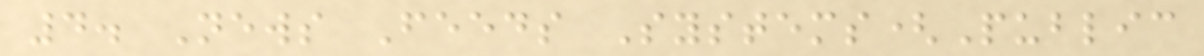4. News Feeds Systems(Public
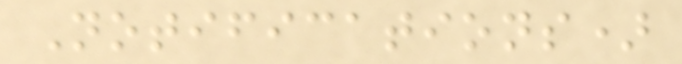Notifications)
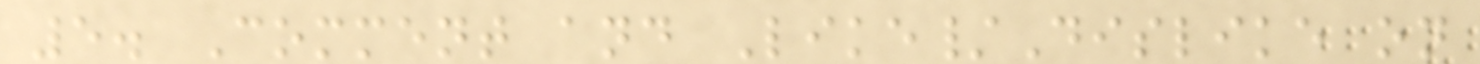5. Comment and Like/Dislike on
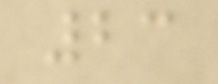23
